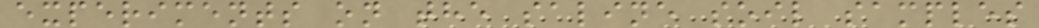experiments on the saline soil samples
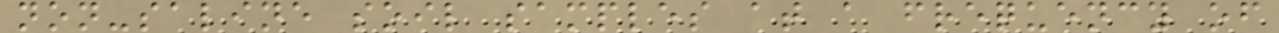non-saline soil samples at a frequency of
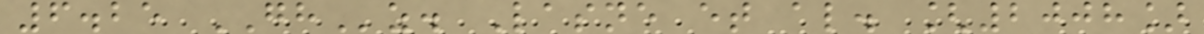6.25 GHz. Lasne et al. [2008]
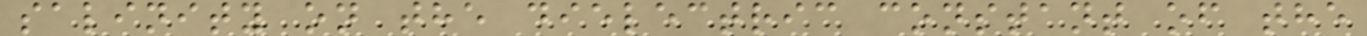salinity on the dielectric constant of the
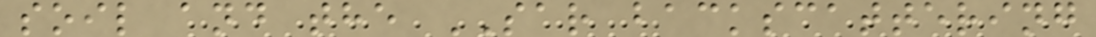soil and the SAR backscattering
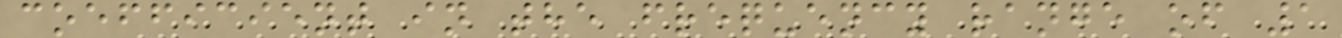coefficient in the frequency range of 1
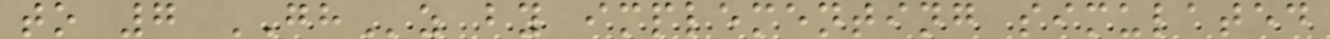to 7 GHz by implementing simulated
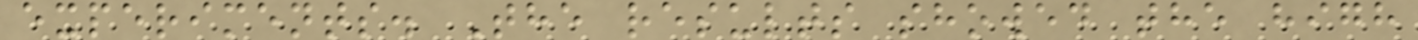experiments. The results showed the high
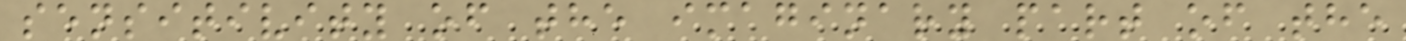sensitivity of the imaginary part of the
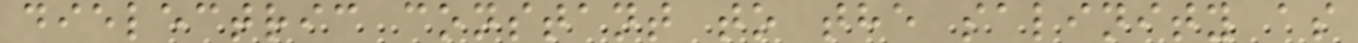dielectric constant to the salinity as
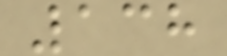138
